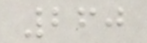260
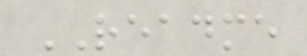README
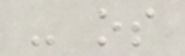- os
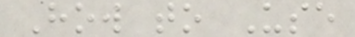How to Use
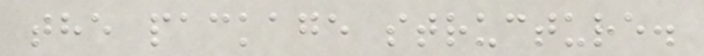the package structure.
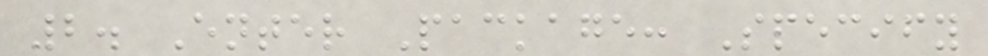2. Enter Package: Specify
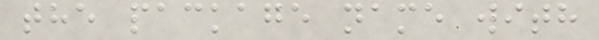the package name with
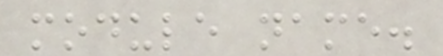module name.
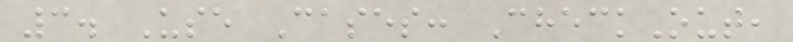3. Use Cases: CheckOut,
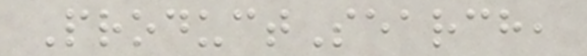ProductSearch,
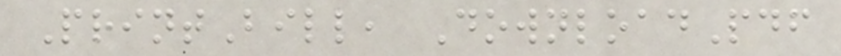PrintBill, DownloadPdf
